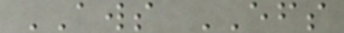AWS EFS
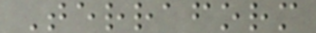Terraform
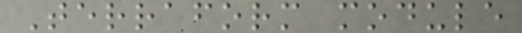Terraform module
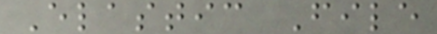Elastic File
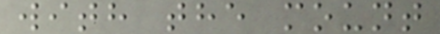with the mount
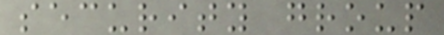security group
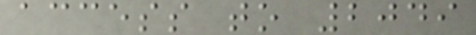access to 2049
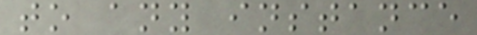to any instance
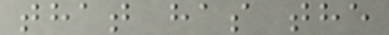that has the
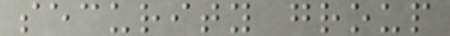security group
